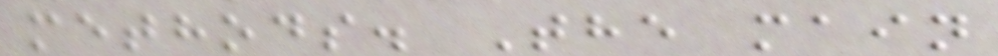methods. The main
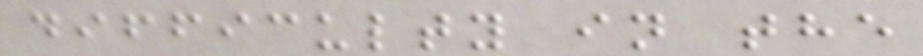difficulty in the
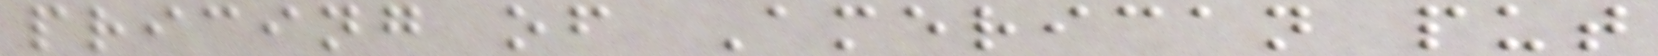pricing of American put
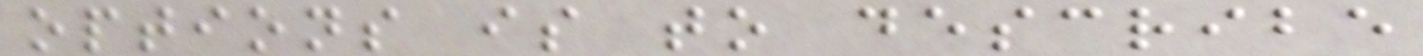options is to describe
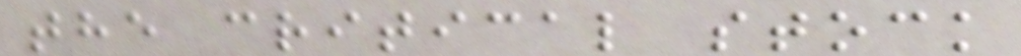the critical stock
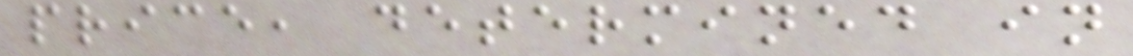price, determined in
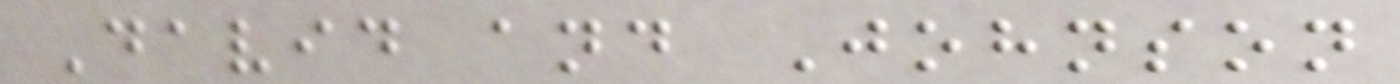David and Johnson
